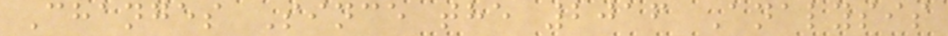Changes Since the 2016 Analysis
